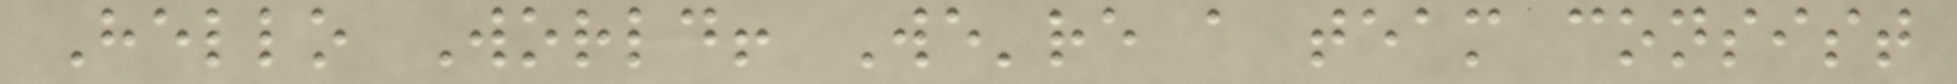Hello World! We're a team consist
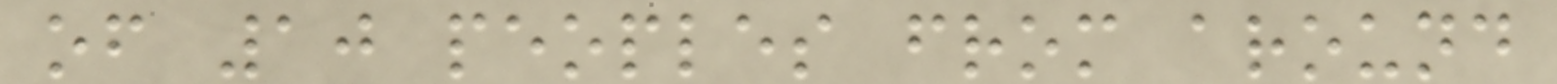of 10 peoples from around
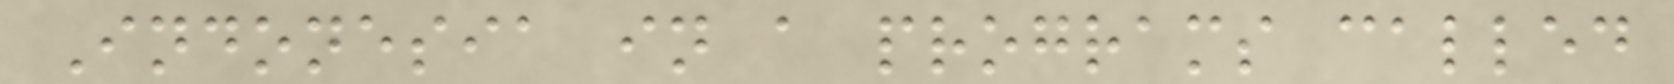Indonesia in a programs called
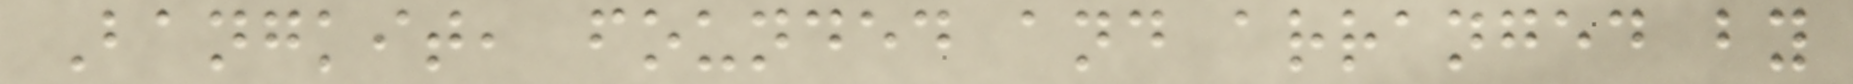Bangkit, founded and arranged by
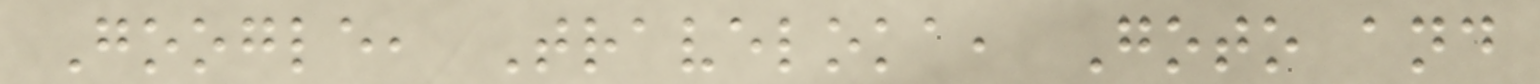Google, Traveloka, Goto and
